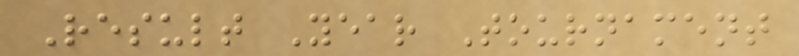Result Year Tournament
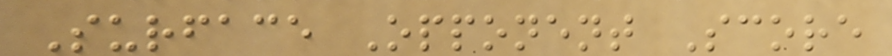Surface Opponent Score
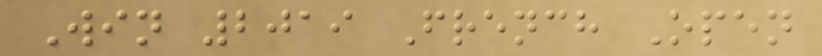Win 2019 French Open
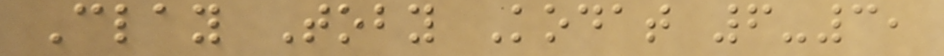Clay Toby Kodat 6-3,
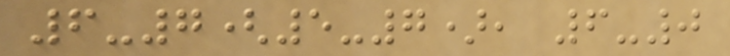6-7(5-7), 6-0
